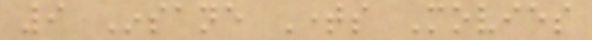9 Insane Times Movies
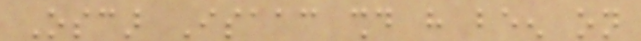Oscar Isaac should have been on
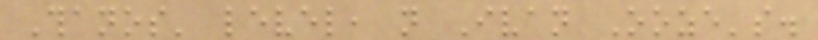Thanos' level, not Ivan Ooze's.
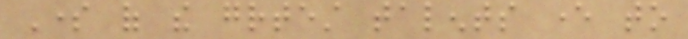Some of the greatest talents ever to
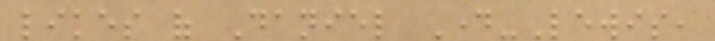likes of Daniel Day-Lewis,
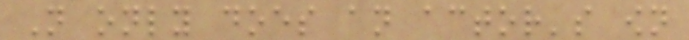Not only does an actor's own
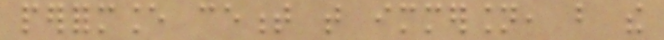performance cement that immersion, but the
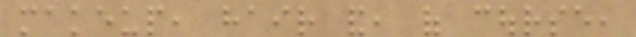makeup, hair and, of course,
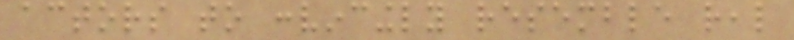actors to convincingly resemble real
